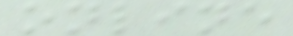online
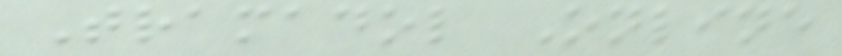Tramadol Online
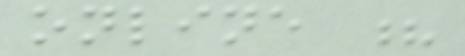online ?
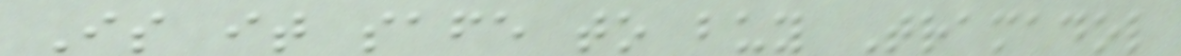Is it safe to buy Tramadol
